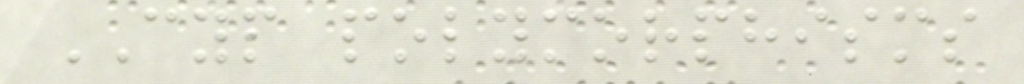CYP polymorphisms
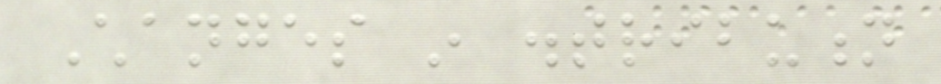Changes in distribution
